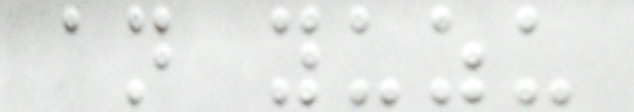an yuzu
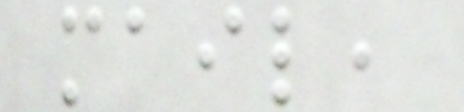mail,
